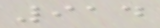914
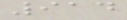914
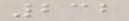232
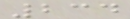234
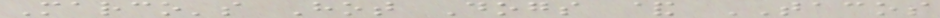Marco's Hot Dogs & TACOS
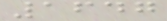1647
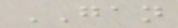GAN
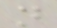n
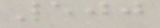500
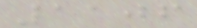1106
